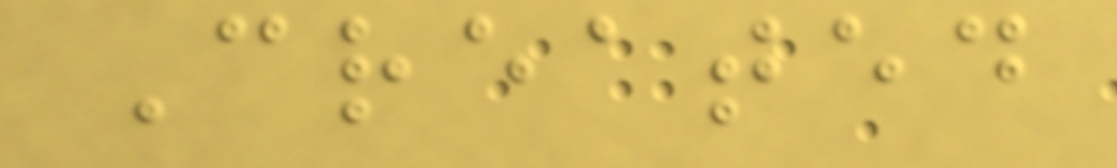Created
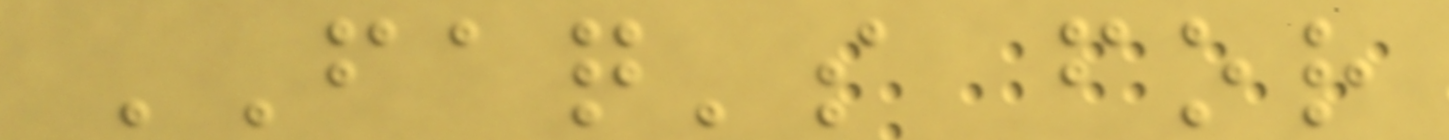FAQ's for
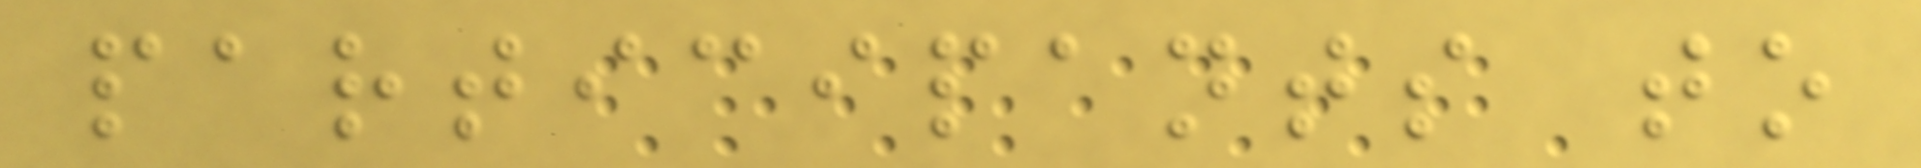participants to
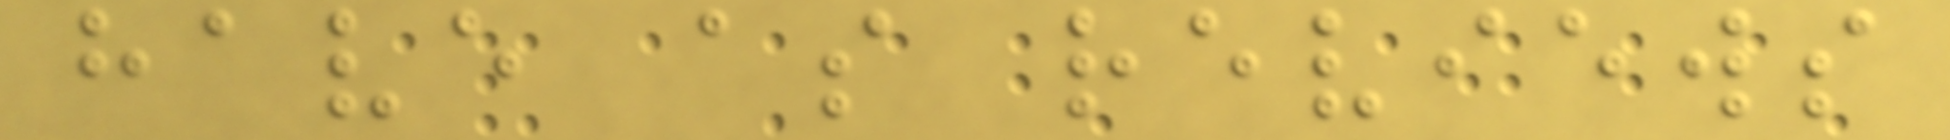have as reviews
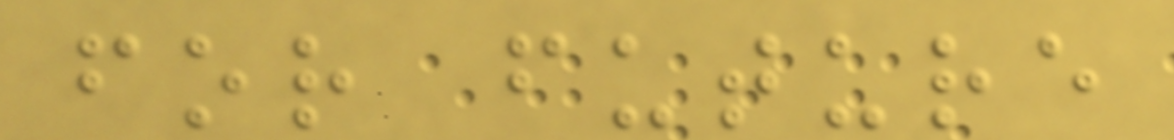for future
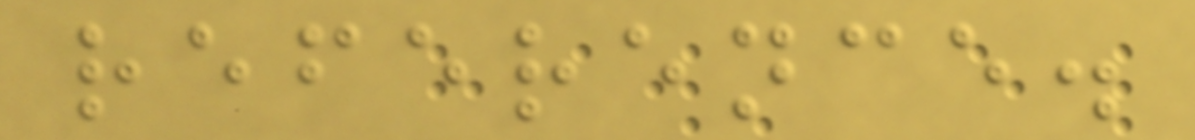reference.
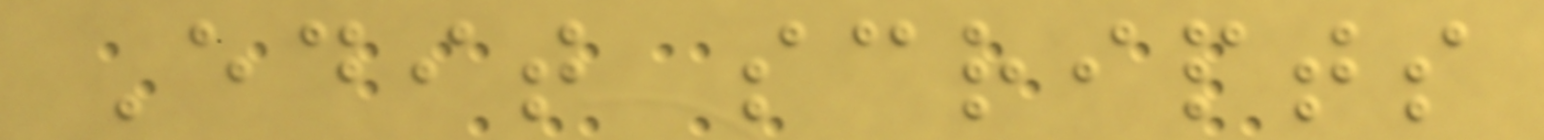Edit scripts
